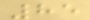85
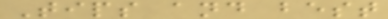Tips and best
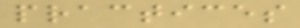practices
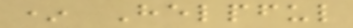* Helpful
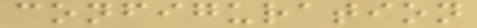configuration
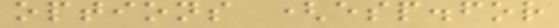options (esp.for
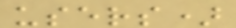users)
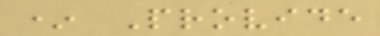* Provide
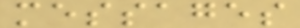messages
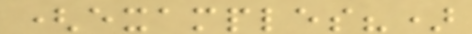(examples?)
